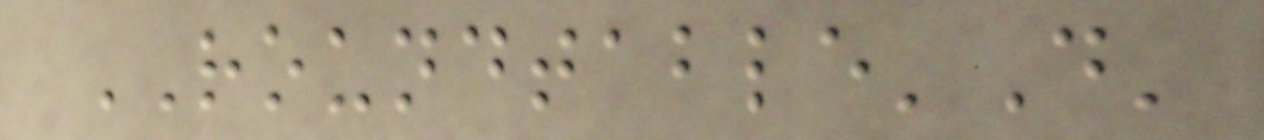ROUNDTABLE'D'
